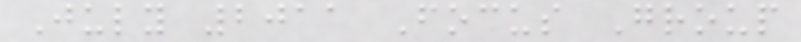July 2011 Focus Group
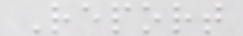Report
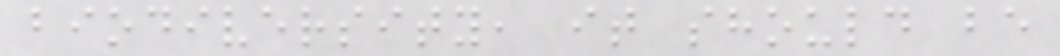biodiversity, it should be
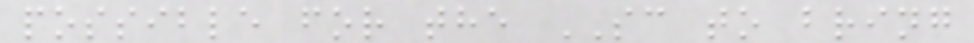possible for the SC to bring
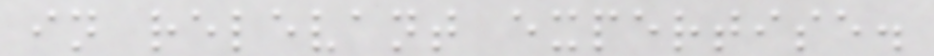in relevant expertise.
